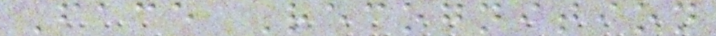Face Recognition
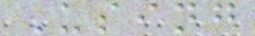Using
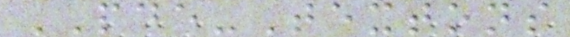PDE-Textons
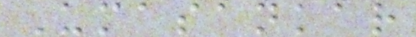Umasankar
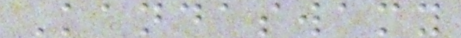Kandaswamy
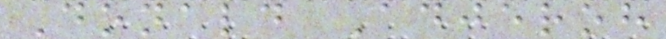Donald Adjeroh
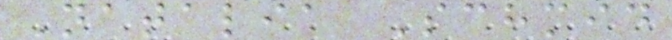Natalia Schmid
